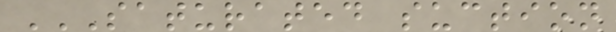SATURATED SUCTION
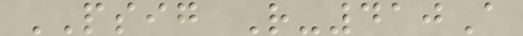PSIG R-410A
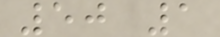50 1
